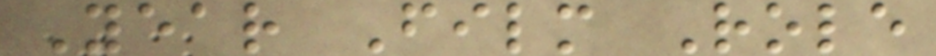Year Film Role
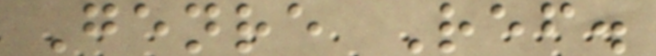Genre Ref.
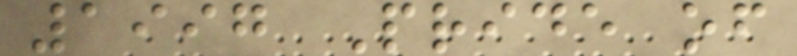1997 Pride of
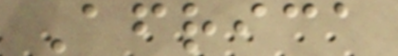Africa
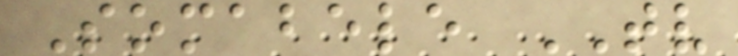Somabele TV
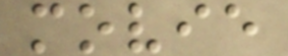movie
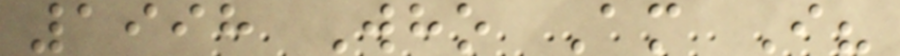1998 Who Am I?
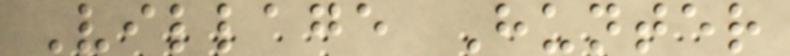Village Hunter
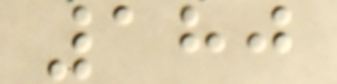180
